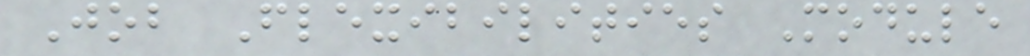Job Flexibilities Module
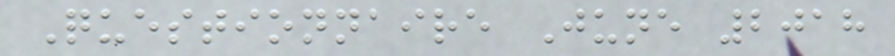Questionnaire June 2018
